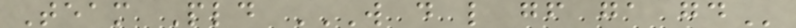Team Pld W D L GF GA GD
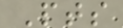Pts
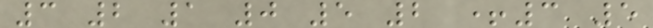3 2 1 0 5 2 +3 5
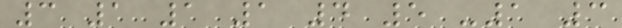3 1 1 1 4 5 -1 3
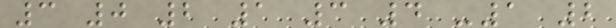3 0 2 1 3 4 -1 2
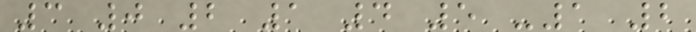3 0 2 1 4 5 -1 2
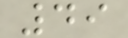49
